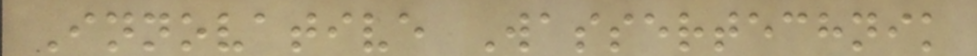Innovative Wassertechnik
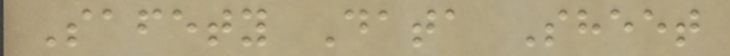Safety Data Sheet
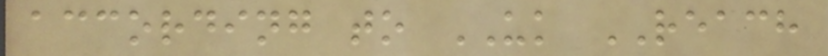according to UK REACH
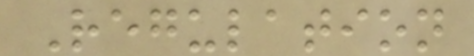Regulation
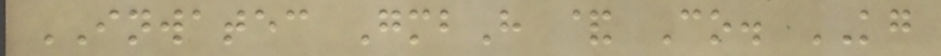INWATEC GmbH & Co. KG
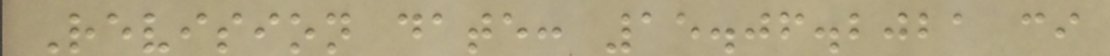Revision date: 15.06.2021 ci
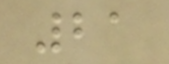21
